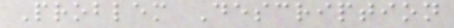Problem Description
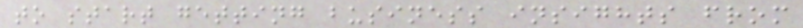to start getting business insights from
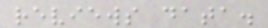reviews data.
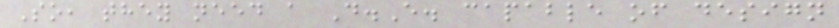So, they need a D.E. capable of design
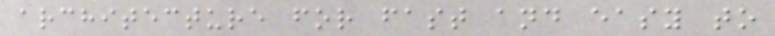architecture for fast and easy to
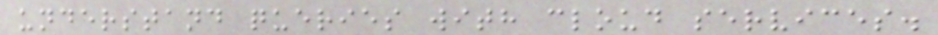understand queries with cloud services.
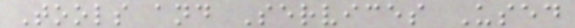Tools and Services Used
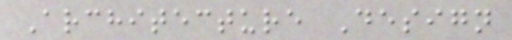Architecture Design
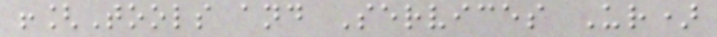![Tools and Services Ur)
